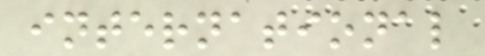international
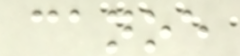canoe
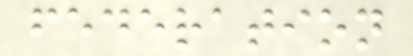federation
